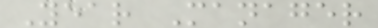Year Manager
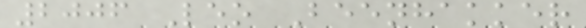2006 Leo Beenhakker
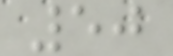50
